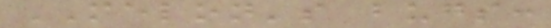MELON's bugs:
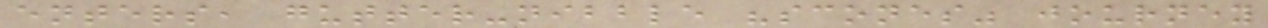enters, gutter-nibble "scones" journey
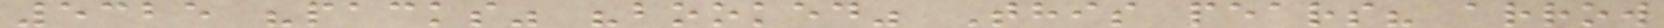5325 "packs" "booked" This pears? arrow
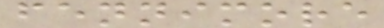fennimore
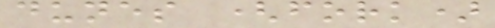dunes (fork)
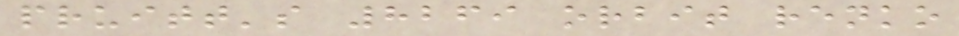pruitt's 8269 orbit renko
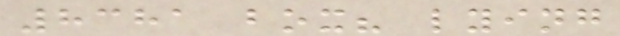8381 box? lying
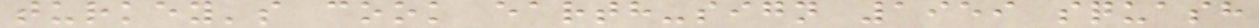turkey's cook earth-sign 1959 squash
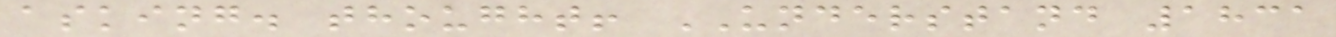asking. thought! UNDERSTAND 1831
